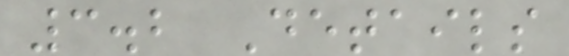3.2 Details
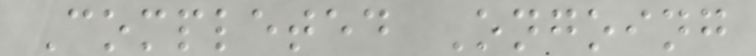Completed Ongoing
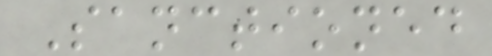Sanctioned
